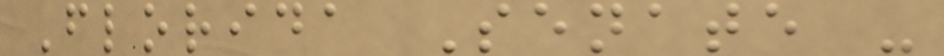Florida Senate -
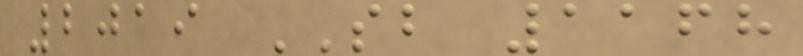2019 SB 1168
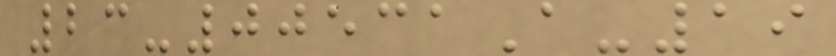23-00531A-19
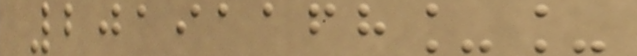20191168__
